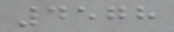4578
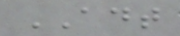ADT
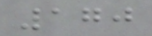170
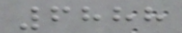6888
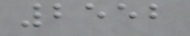2552
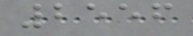2556
